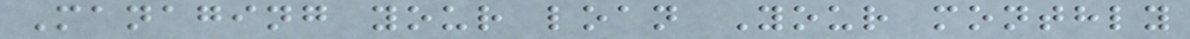Managing your loan Your monthly
